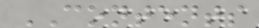CONTENTS
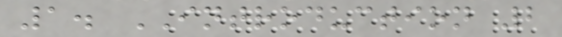1. INTRODUCTION 2
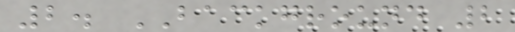2. BACKGROUND 2
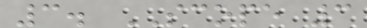3. SCOPE 3
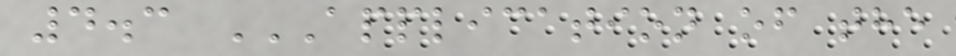4.3 APPLICATION OF THE
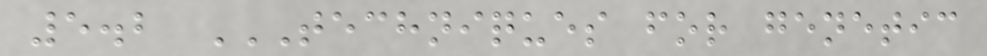5.2 TECHNIQUES FOR GENETIC
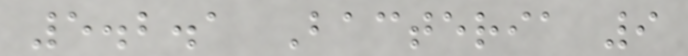5.2.1 Bacteria 9
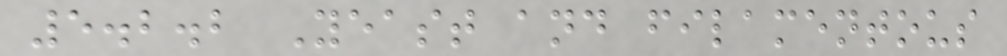5.2.2 Yeast and filamentous
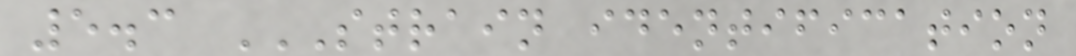5.3 STRAIN IDENTIFICATION
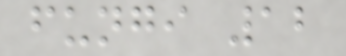fungi 12
